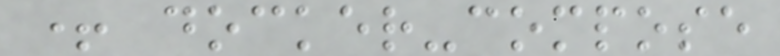+ docker-compose
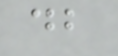db
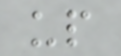up
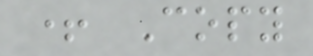+ Copy
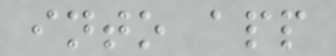into app
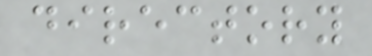directory
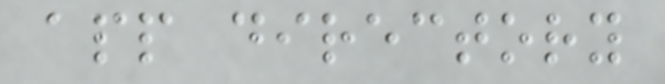app directory
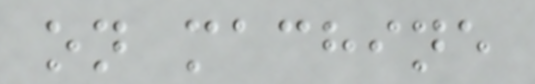on machine
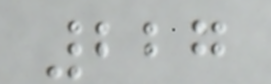227
